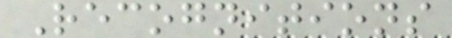Recognitions
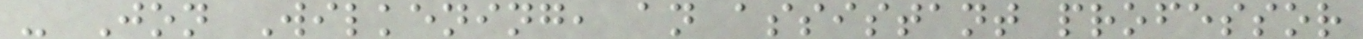- Jon Wilkening, an assistant professor
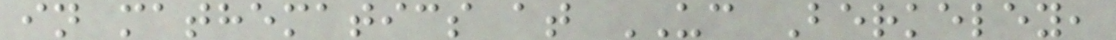in mathematics at UC Berkeley,
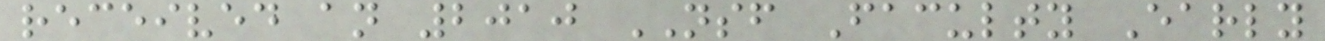received an 2010 NSF Faculty Early
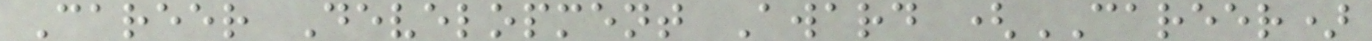Career Development Award (CAREER)
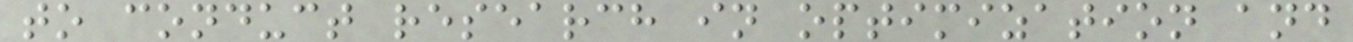to conduct research in optimization and
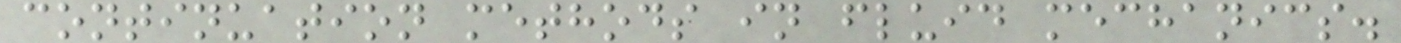continuation methods in fluid mechanics.
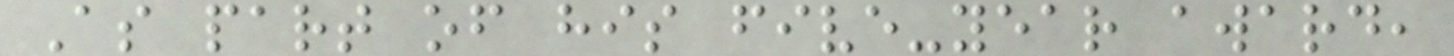As part of his five-year award,
